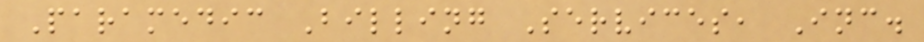Paramedic Billing Services, Inc.
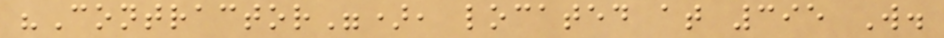"Contractor"), located at 395 W.
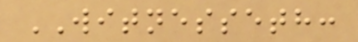WITNESSETH:
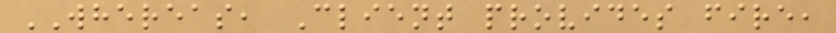WHEREAS, Client provides fire,
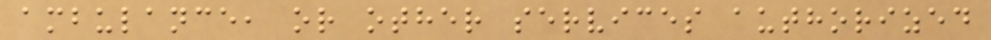ambulance, or other services authorized
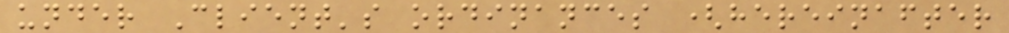under Client's ordinances (hereinafter
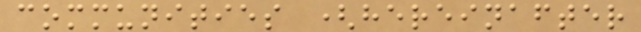communities (hereinafter
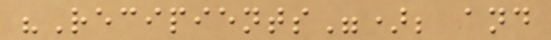"Recipients"); and
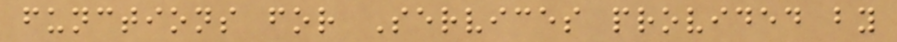functions for Services provided by
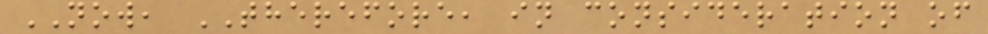NOW, THEREFORE, in consideration of
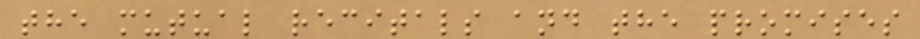the mutual recitals and the promises
